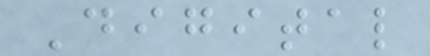Digital
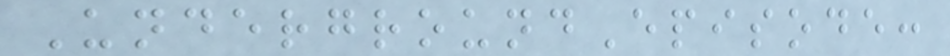UndergroundEpisode:
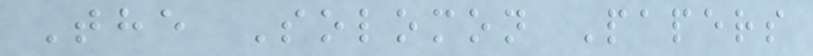The Solomon Papers
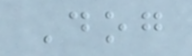Dog
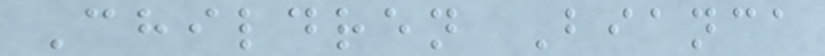Children Bianca
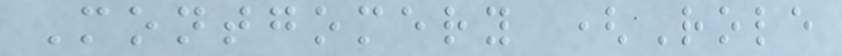Montgomery (Role
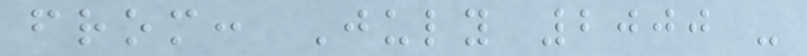from: July 2000 -
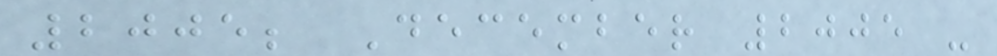2005; December 2005 -
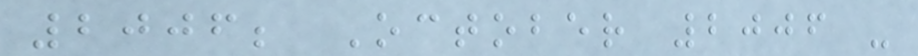2006; October 2006 -
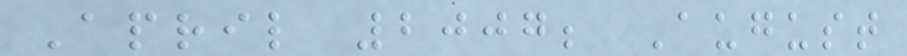April 2007; August
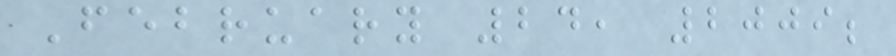February 24, 2009;
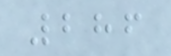286
